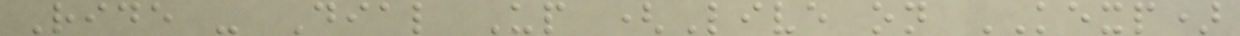Ride - Dial Up (Live on KEXP)
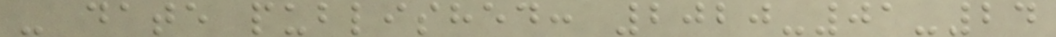- date published: 2020-01-24
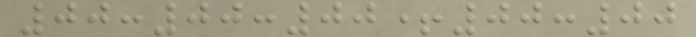00:00:00+00:00
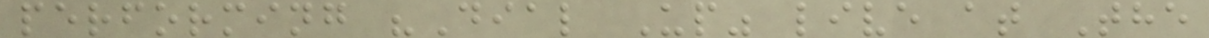performing "Dial Up" live at The
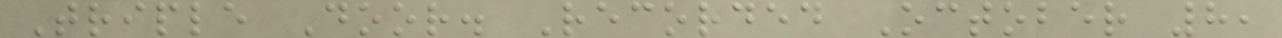Triple Door. Recorded October 8,
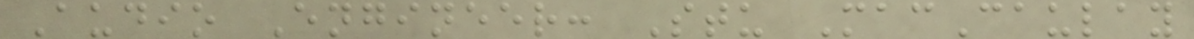Audio Engineer: Stu MacCaulay
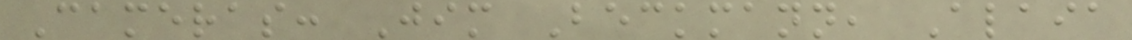Cameras: Jim Beckmann, Alaia
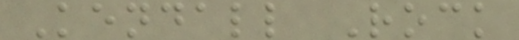Kendall Rock
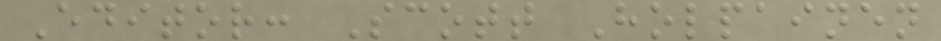Editor: Scott Holpainen
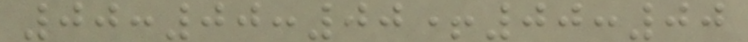00:00:00+00:00
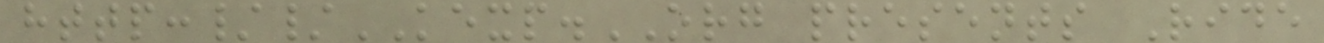http://KEXP.ORG presents Ride
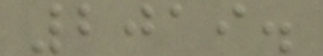2019.
